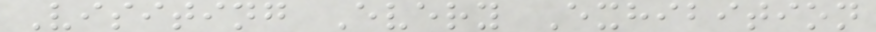Visiting Every Exhibition
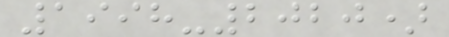1998-2020)
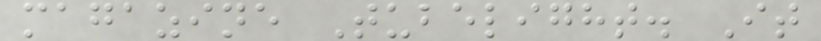magazine Tubelight. It
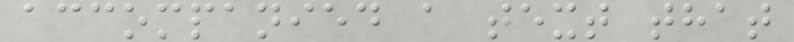accompanied a text that
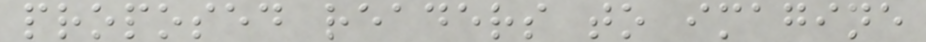proposed readers to imagine
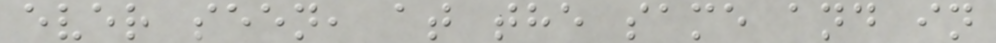ever seen, at the same and in
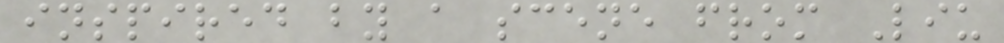inspired by a scene from Liu
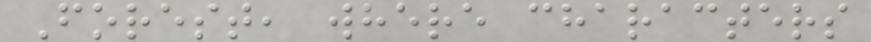Forest, where characters
